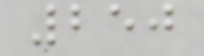250
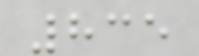835
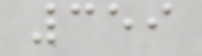359
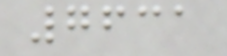7631
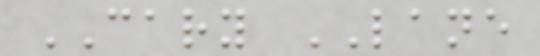CARY LANE
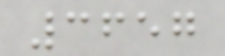3657
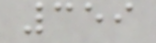359
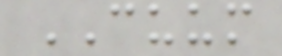CUUM
